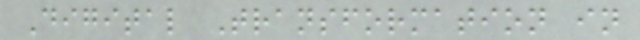Digital Transformation in
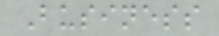Business
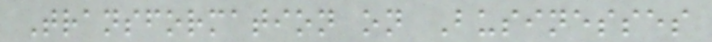Transformation on Businesses
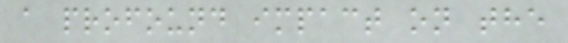a profound impact on the
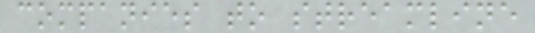companies to streamline
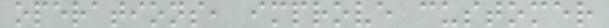operations, improve customer
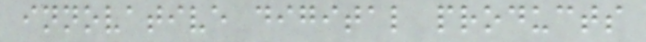innovative digital products
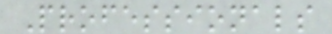Professionals
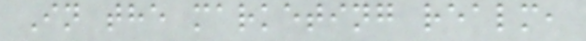In the marketing realm,
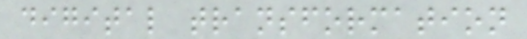digital transformation
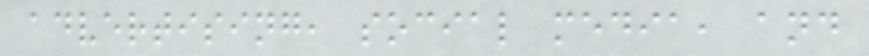advertising, social media, and
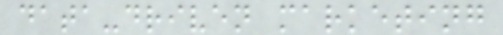data-driven marketing
